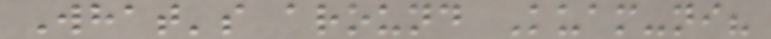What's around Kuam-ni?
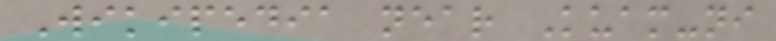Wikipedia near Kuam-ni
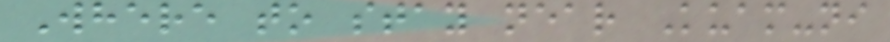Where to stay near Kuam-ni
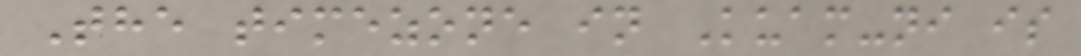The timezone in Kuam-ni is
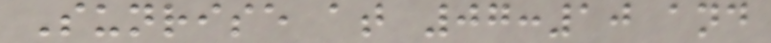Sunrise at 07:10 and
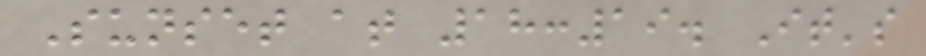Sunset at 18:19. It's
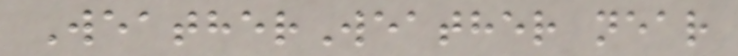WeatherWeather near
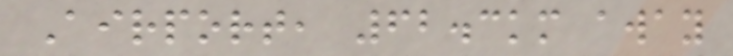Airport, 62.3km away
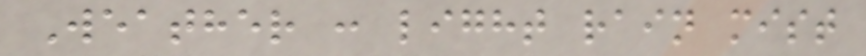Weather : light rain mist
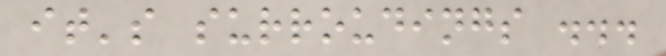it's surroudings ...
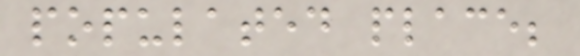populated place;
